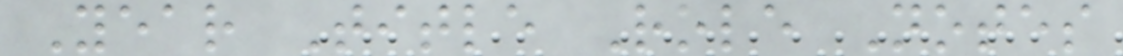Year Title Role Notes
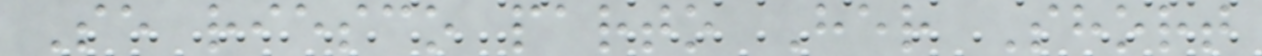Se riesco parto Her Short
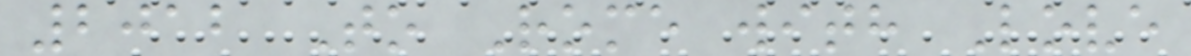2012 To Rome with Love
